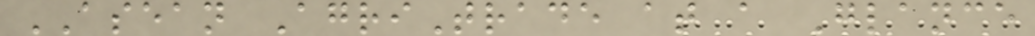ASEAN AgriTrade at a Glance
